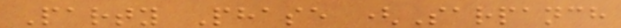Party Phase (Sarpanch
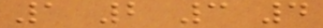1 2 3 4
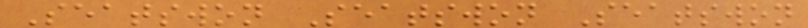Seatswon Seatswon Seatswon
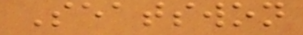Seatswon
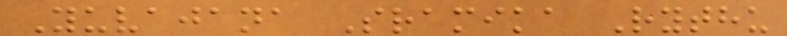Yuvajana Sramika Rythu
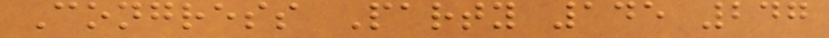Congress Party 145 247
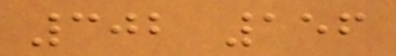302 156
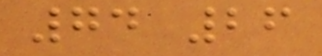74 26
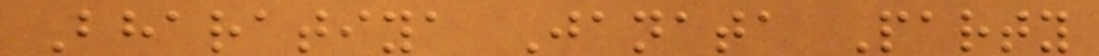Bharatiya Janata Party
